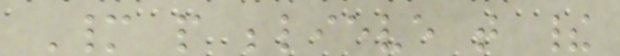Many people believe that their
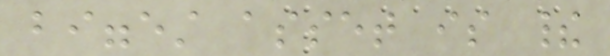biggest asset is their
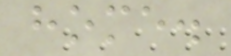home.
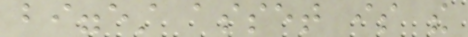biggest asset is the
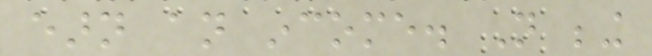earn an income. Not being
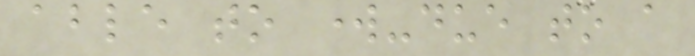able to work-due to a
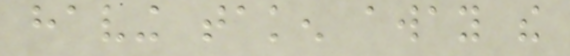having taken away the
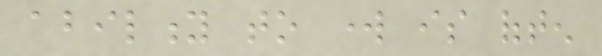ability to work is often
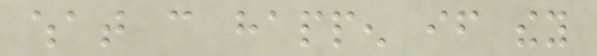what can happen if they
